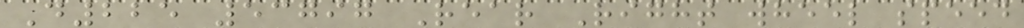D225 53797 Rear Right wheel speed
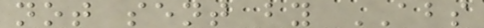not sent by ABS
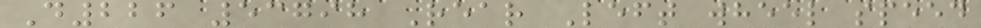D226 53798 Rear Left wheel speed
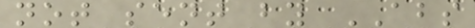not sent by ABS
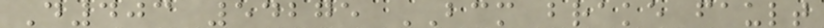D403 54275 BCM brake fault
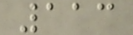113
